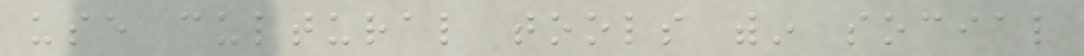use cultural tools within social
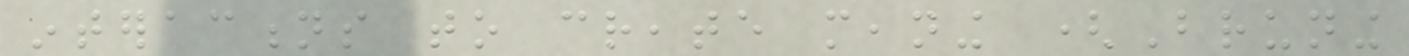interactions to create meaning (Bruning
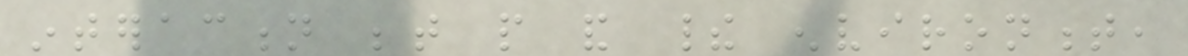interaction between people and their environment,
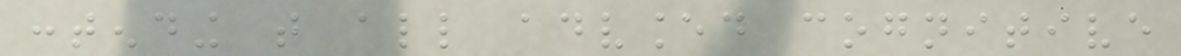contending that all advanced cognitive
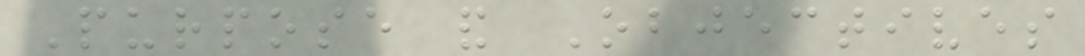Purpose and Objectives
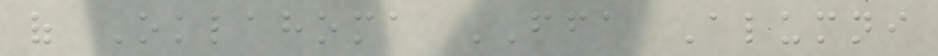of Oklahoma FFA Alumni
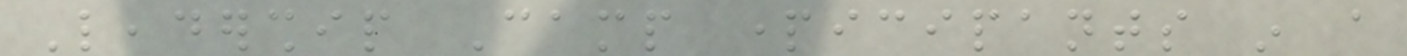Leadership Camp participants in a
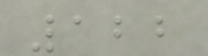122
